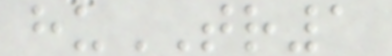huTR1
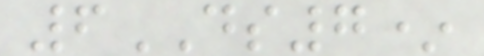6DS7*
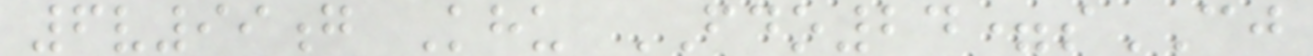6v99g Khu FDO24=sCJ
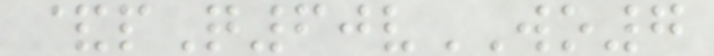&pQ60vWO7
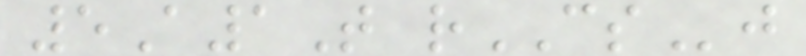5A1T rCSj
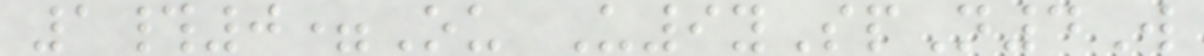1#0=Ou U9ySpN4W
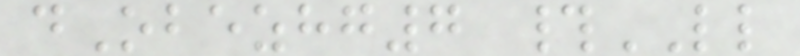dObezhg7 #LL
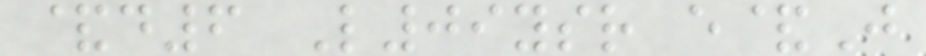&d6 L09ysr e&J
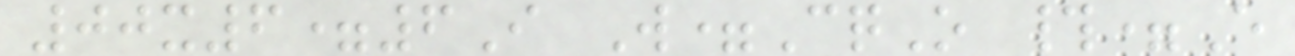00x6=6I W=CqO #=E
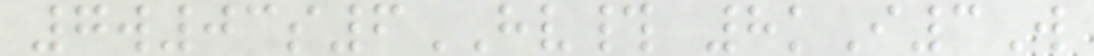7w03s6HV# 8kI3W
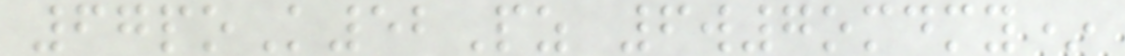67poK52Pz 6w7omdmy*
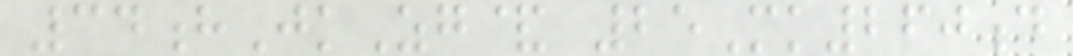34hJkZg& 25Mk260d
